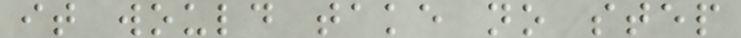it would take no step
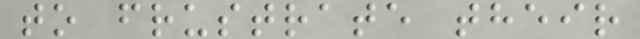to frustrate their
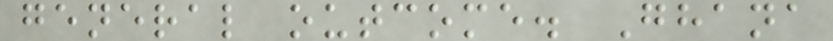general outcome. Ghana
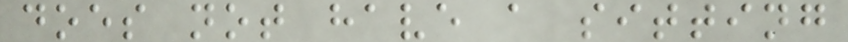does not have a sitting
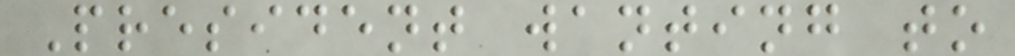President wanting to
